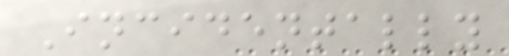Incidentally
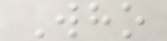Who
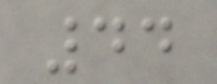44
